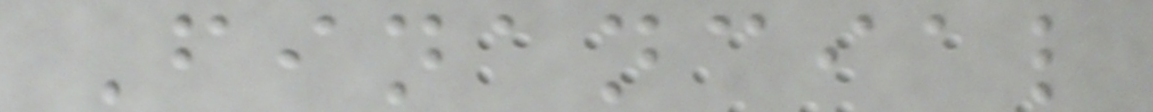Financial
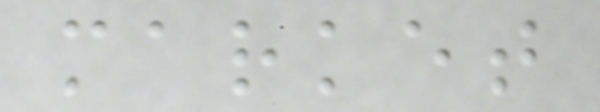market
